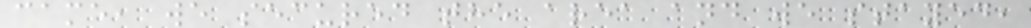came, we secured the area and we stayed,
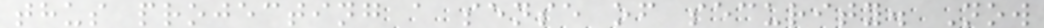thus projecting a sense of security. Now
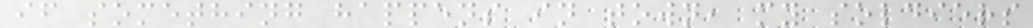if something happens in town, my soldiers
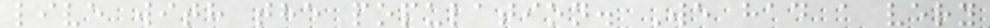live with the population. We had a very
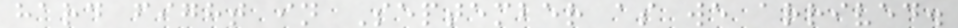hard fight in September as we arrived.
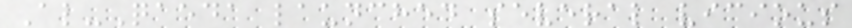Al-Qaeda launched several vicious
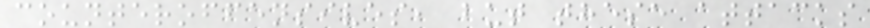counteroffensives, but these attacks
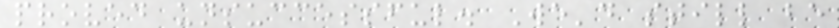proved unsuccessful. We'd still be
